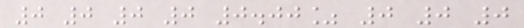0 0 0 0 0.00% 0 0 0
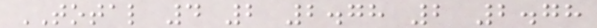TOTAL 4 2 2.78 2 2.78
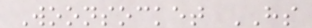Woonsocket HS
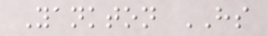Yankton HS
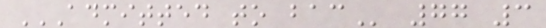ADMITTED TO BAC 77 3
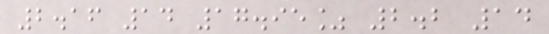2.16 14 17.95% 2.2 14
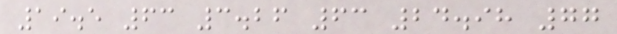19.5 63 3.26 63 24.98 77
